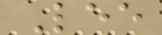Lee
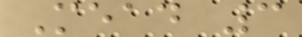Mead 3
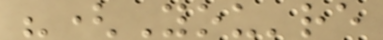"(You're
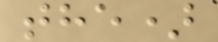the)
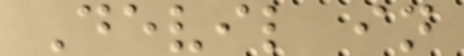Devil in
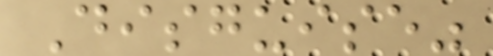Disguise"
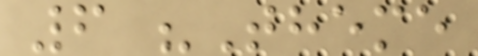6 "Theme
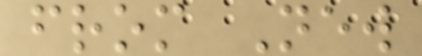from New
